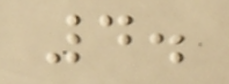4.
